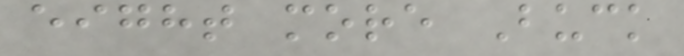eight more Buck
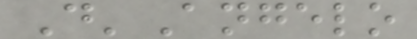D'Angelo
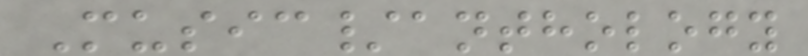Music/anthology
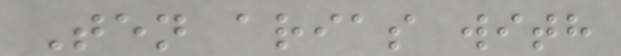Ten arias with
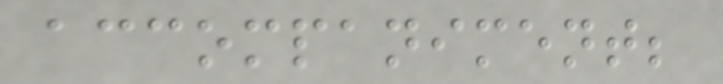accompaniment;
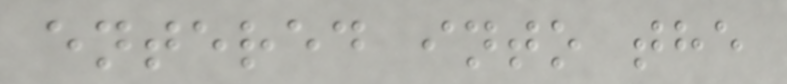entered into the
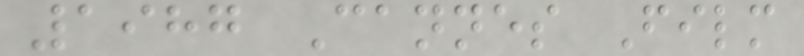1987 Cannes Film
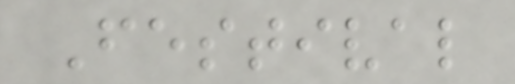Festival
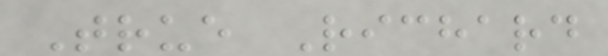True Richard
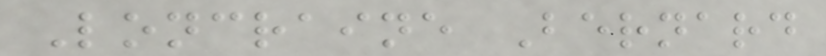Loncraine Bernard
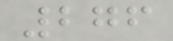276
